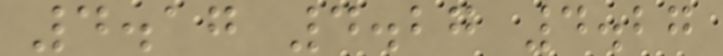4.17 4.27 4.27
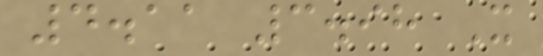4.11 3.98 X
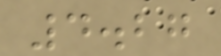4.27
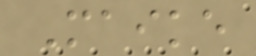Maike
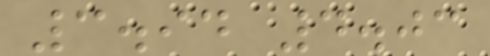3.94 4.03
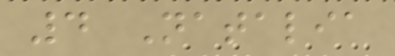4 Natalia
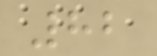82
